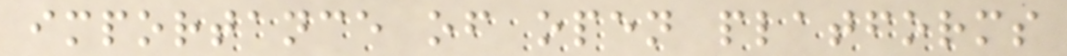importance of open platforms
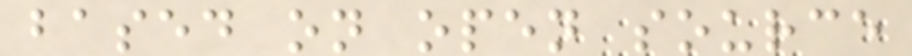based on open source
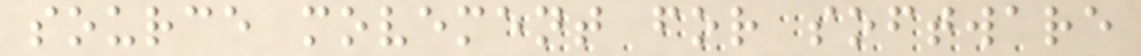source movement for software
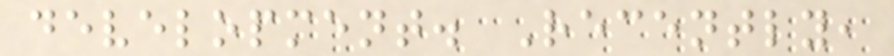development. Recently,
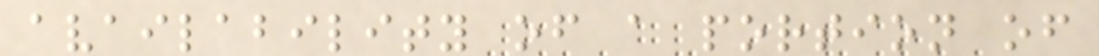availability of a portion of
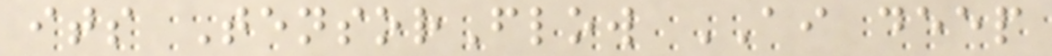its TensorFlow AI deep
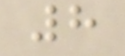8
